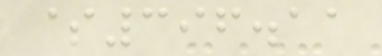$396.11
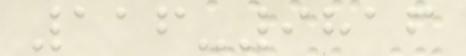116-9816
